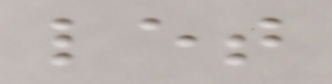let
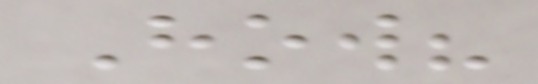How?
